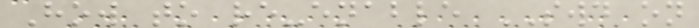How to re-enable SWD on
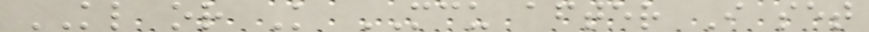KL or K MCU after I set
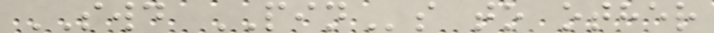SWD PINs to other
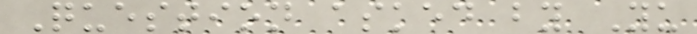Question asked by Yu
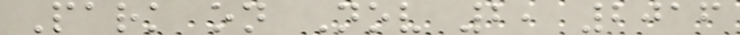Park on Nov 2, 2016
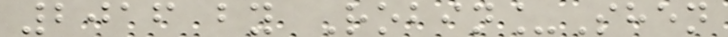2016 by Robin_Shen
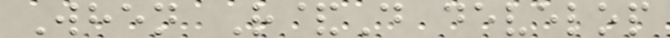When R&D develop
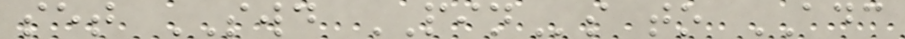set SWD PINs to ADC
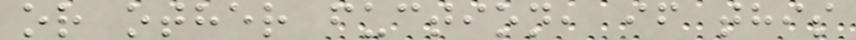or other fuction, if this
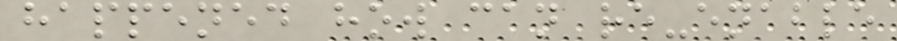happened how can re-enable
